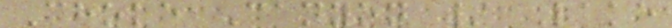Choke Canyon / Lake
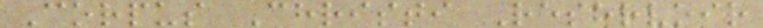Corpus Christi Reservoir
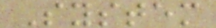System
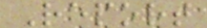Report
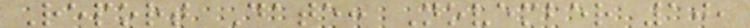Report Date: November 10,
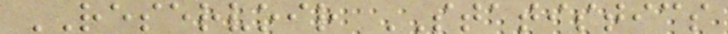RESERVOIR STATISTICS
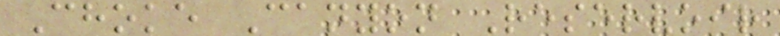Choke Canyon Reservoir
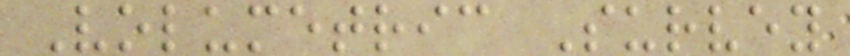Volumetric Survey
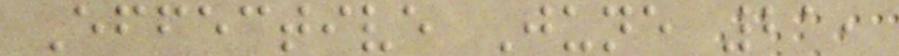Effective June 21,
